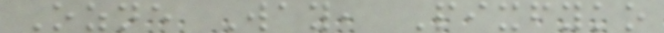Ozne Way, Pixfyko
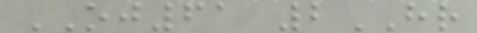OJ61 2HR
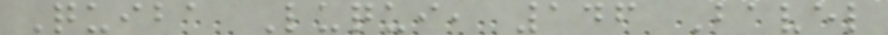Quiba Luqui, 146 Bavel
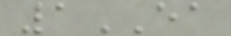1EA
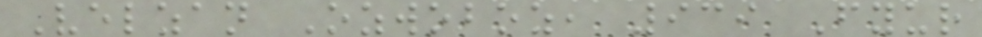Velzan Ozwoboz, 939 Fyur
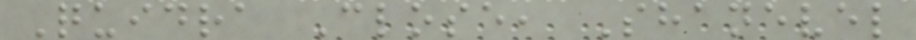Quidra Close, Shanevel
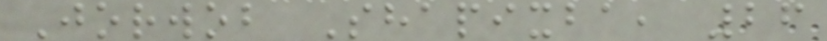Jorwob Shapixba, 26
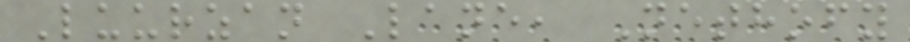Luurzan Lane, Nethofy
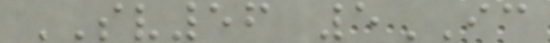SV56 5IC
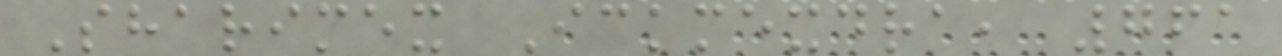Sharimex Ickmexdra, 761
